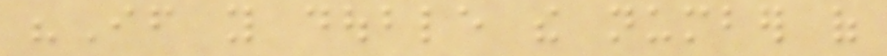"If you double the number of
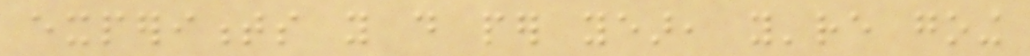experiments you do per year, you're going
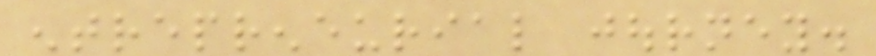entrepreneurial journey.
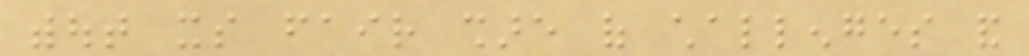without its fair share of challenges and
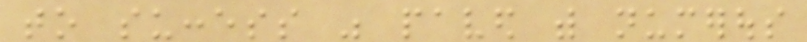to success was paved with numerous
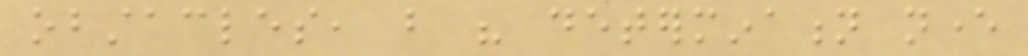obstacles, but his determination never
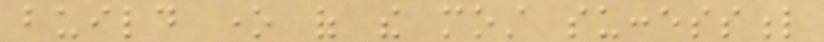build one of the most successful
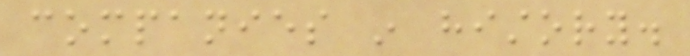companies in history.
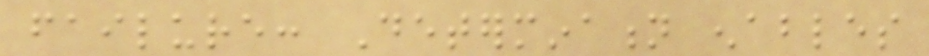failure: Determination enables
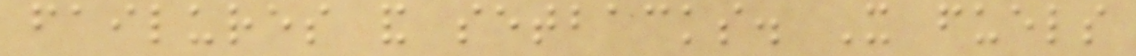failures and setbacks. It fuels
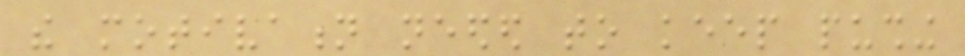the motivation needed to keep pushing
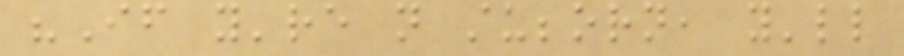"If you're not stubborn, you'll
